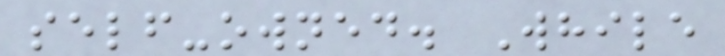self-owned. While
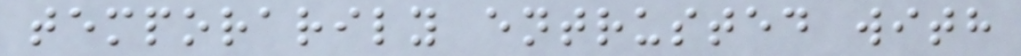temporarily entrusted with
